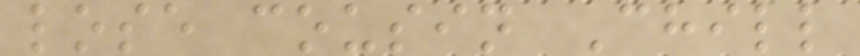lose cousin Chill
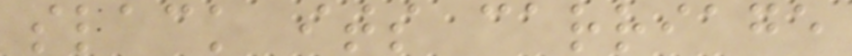slack its carriage
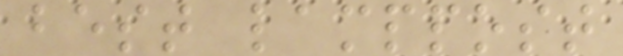best lamppost
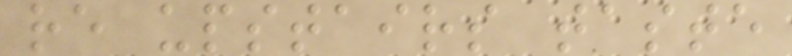re upstairs taste
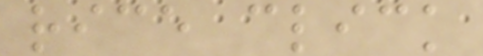rice click
